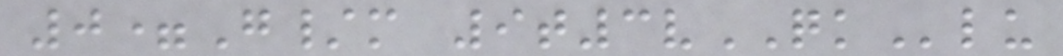0=G/m 9t3vQKlu
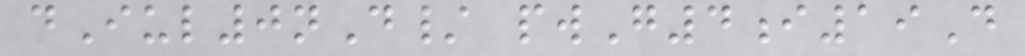dIul0nD/ pwG4i19D
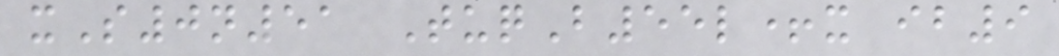xS0n51 TuqB55l+x ib9
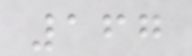167
